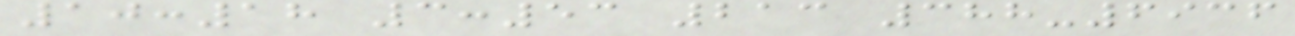10:18 3:53 213 388-6936
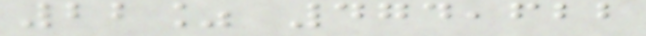22% 474,622
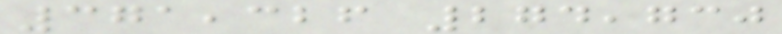371,326 274,730
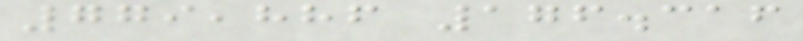779,886 176.316
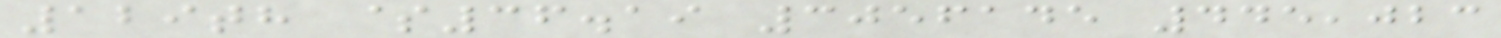129th $36.19 3056145 445,023
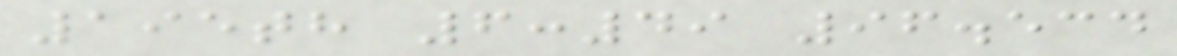195th 6:49 96.534
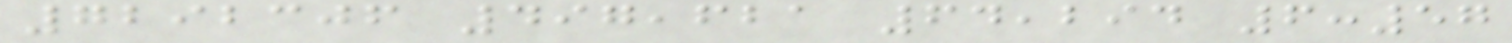7292306 497,621 64,294 6:57
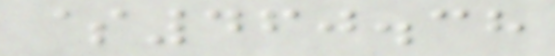$460.38
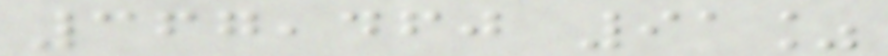367,460 91%
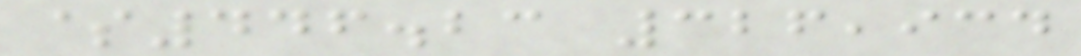$446.23 326,934
